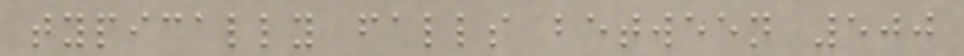typically falls between 500
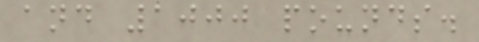and 1000 pounds.
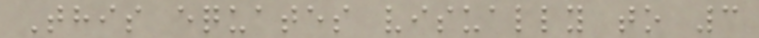This equates visually to 3
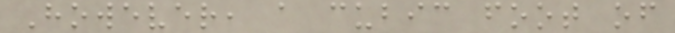However, a cubic foot of
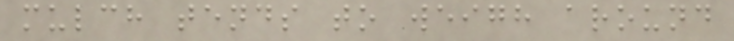mulch tends to weigh around
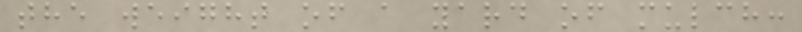the weight of a yard of mulch:
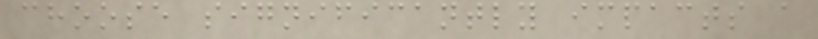choose significantly impacts a
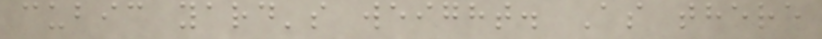cubic yard's weight. As there
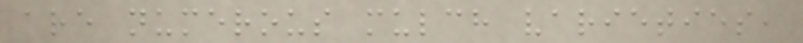are numerous mulch varieties,
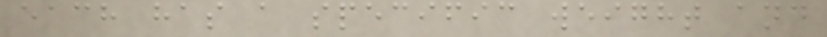each has a specific weight and
